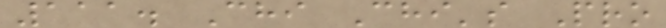111. Chi Chi's Pro
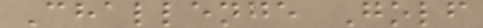Challenge Golf
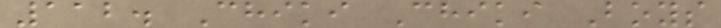112. Chiki Chiki Boys
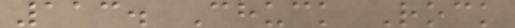113. Chuck Rock
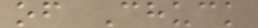of Chuck
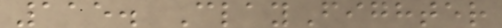115. ClayFighter
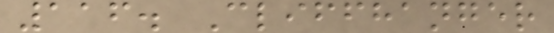116. Cliffhanger
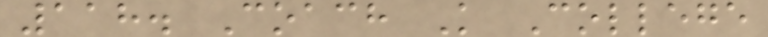118. Coach K College
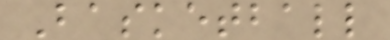Basketball
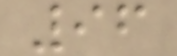96
